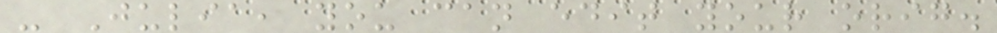- Julia, you can edit your orig.
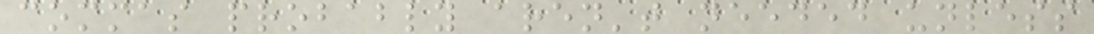commas probably aren't needed unless
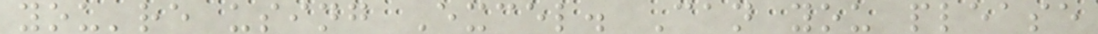you're using Excel. Can you please
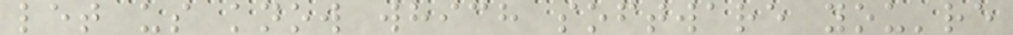let us know which software you're
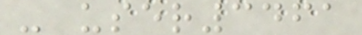- user3461
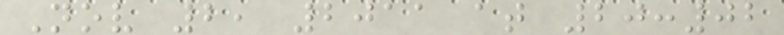Nov 2, 2011 at 20:02
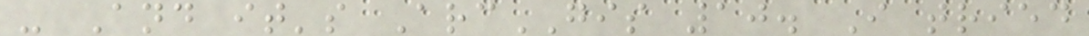- And it's ArcGIS 10. I tried
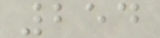254
